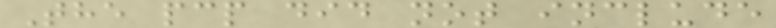The pcp did not include
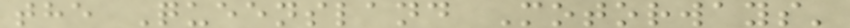the Queensland Motorways'
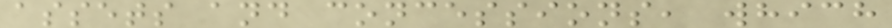assets and concessions, which
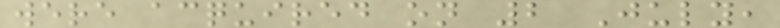were acquired on 2 July,
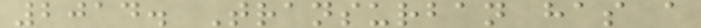2014. Transurban has a
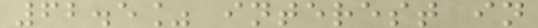62.5% interest in
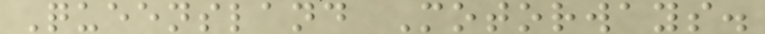Queensland Motorways.
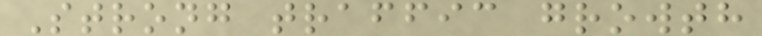Strong traffic growth
